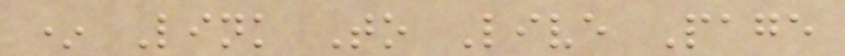* Link To Live Page
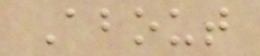About
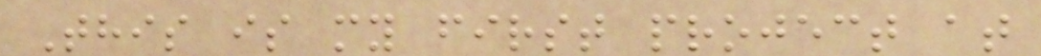This is my first project at
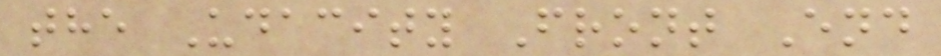the Udacity Front End
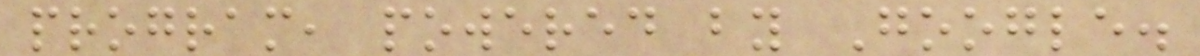program, powered by Google.
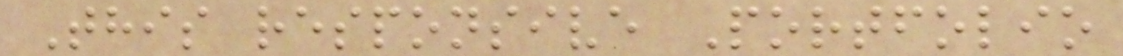This responsive Portfolio
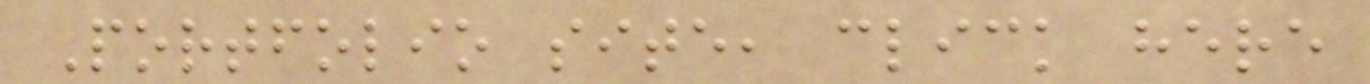Portfolio site, click here
